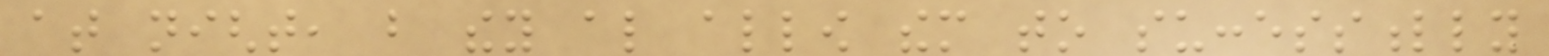at night, but they also allow them to successfully
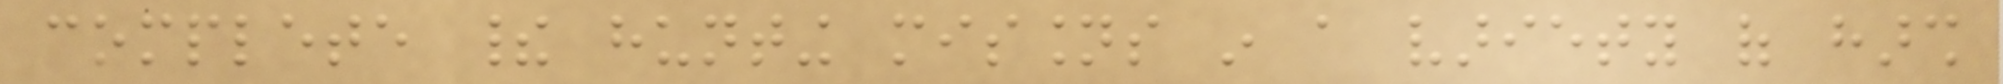complete their hunting missions in a variety of harsh
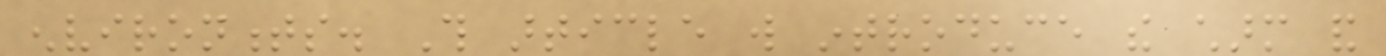environments. This article will introduce the charm and
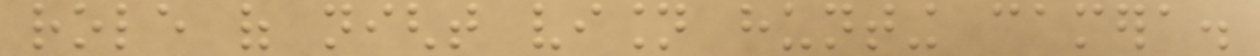role of night vision hunting camera.
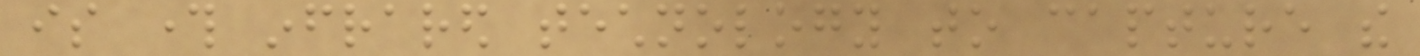is through infrared technology to capture the
